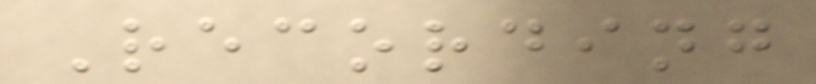Recording
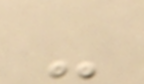-
